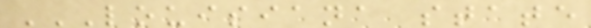LOUISIANA STATE
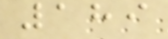189
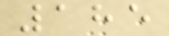185
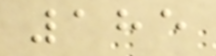185
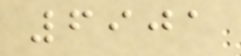6901
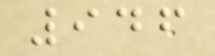946
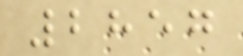2857
